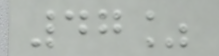47%
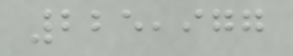225,977
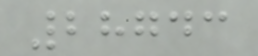28743
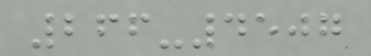266-4507
